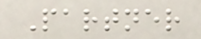Partner
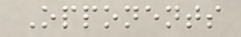Opponents
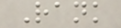Rank
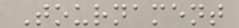Tournament
